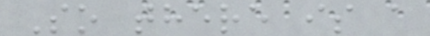So there is a
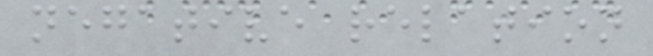negative relation
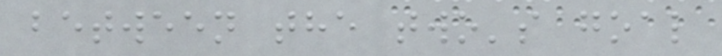between the two's goal
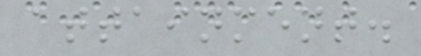attainment.
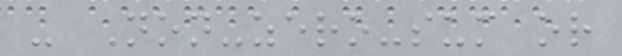- Non-zero-sum or
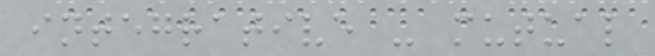integrative - mutual
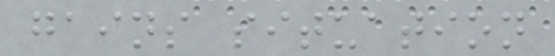gains situation
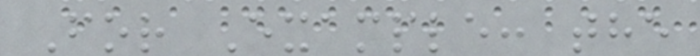For Example: the
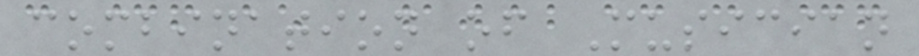combination of Musician
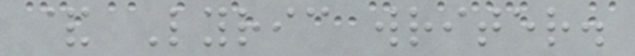& Lyric writer.
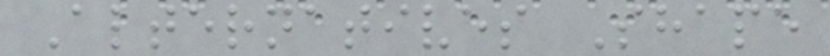Alternatives Shape
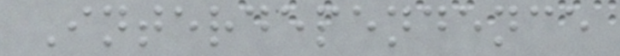Interdependence
